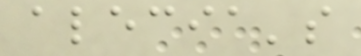alecia's
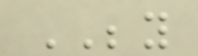BEYOND
